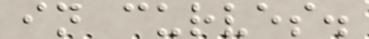in curves.
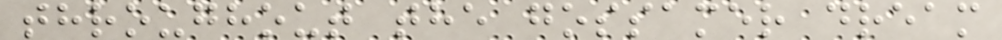throughout the gossamer dream
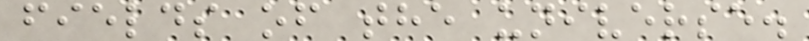fields of the universe.
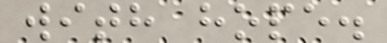with hope.
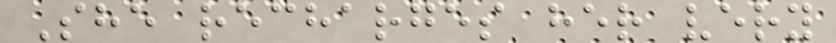She recharges her very
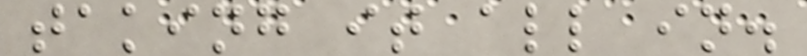taking it all in.
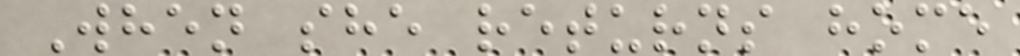When she returns home
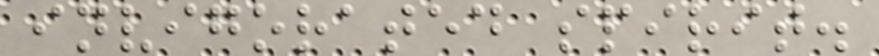invigorated spirit.
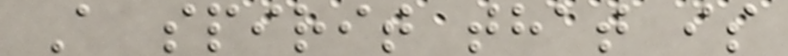A spirit that is
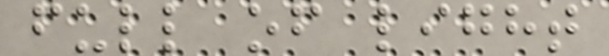full of light
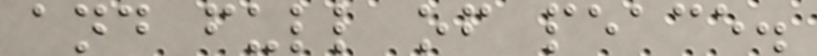and full of peace.
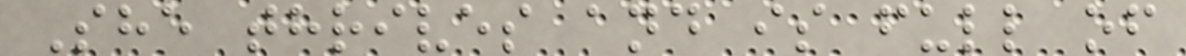She thrives and is full of
